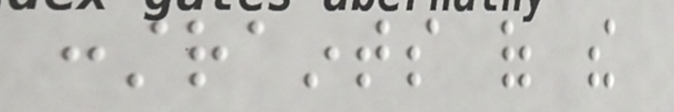constraints of the
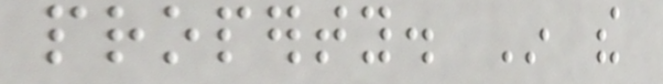property. In the
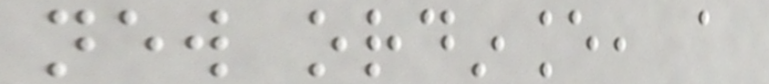new ordinance, a
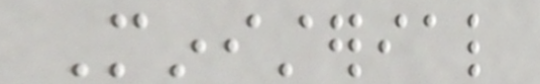Ministerial
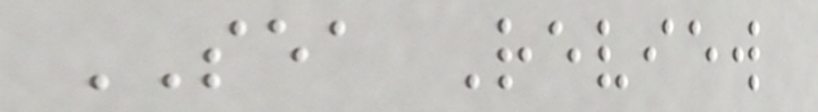SEA Review
